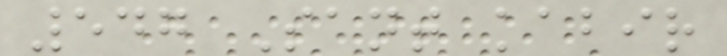547 Sant kabir
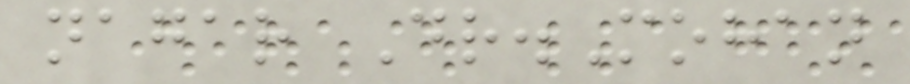nagar Dr.Mohan
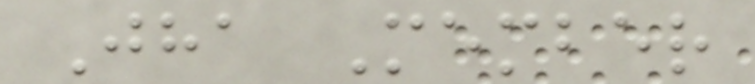Jha Member
